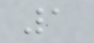1
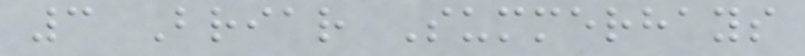3 Briar Summerhays
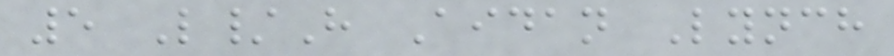5 L/H Aidan Lynch
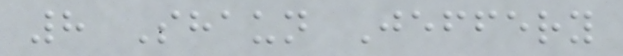8 Shaun Jeffery
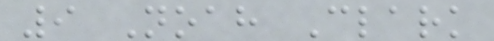9 Noah Clark
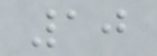10
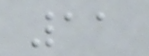11
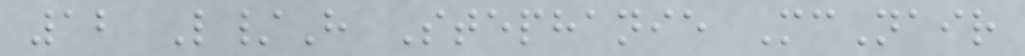12 L/H Stephanie McNair
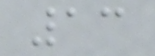13
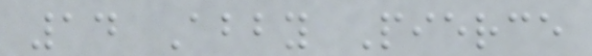14 Abby Pierce
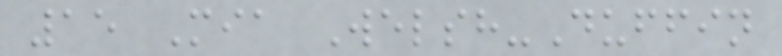15 Mia Welsh-Duffin
